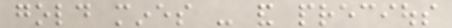gold mines - and precious
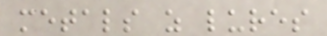metals as lures
